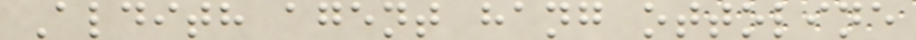Aldith agent hang ottoline
